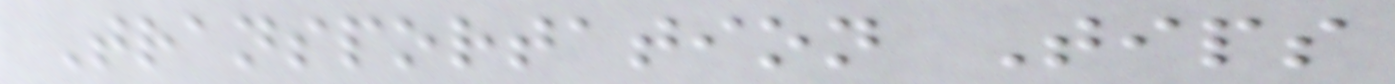Transportation Tips
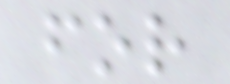for
